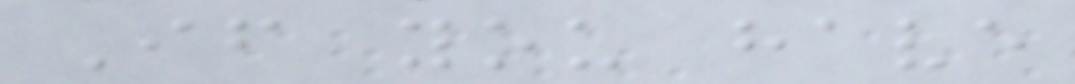If you have
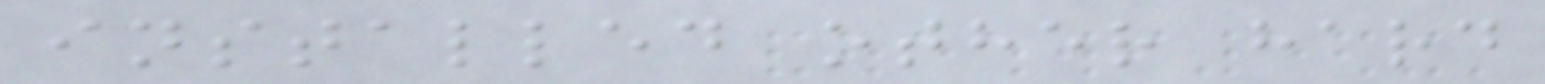installed other hard
